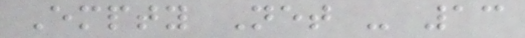Empty Net - 13
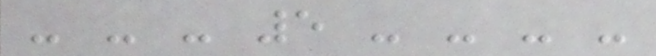- - - 5 - - - -
